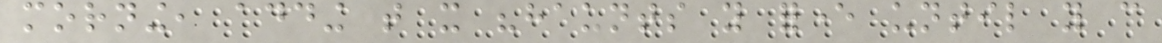morning, adding that it "haunts you forever until you can
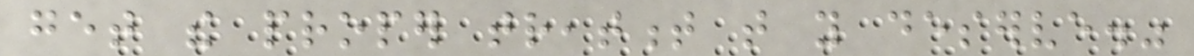get the proper treatment that you deserve."
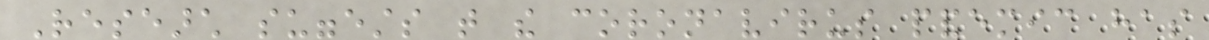Research suggests that the coronavirus pandemic has
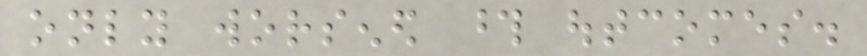only worsened those outcomes.
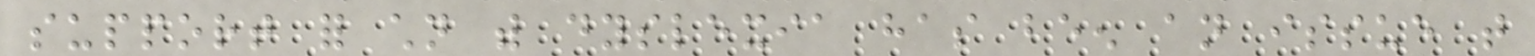support for children with dyslexia has been an issue that
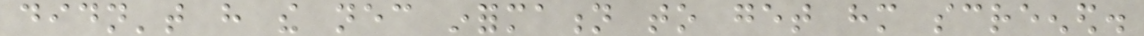didn't have the necessary information to get him screened.
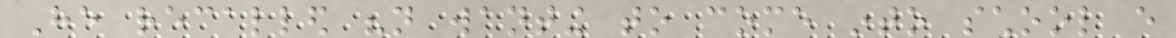He recalled "not wanting to come into school every
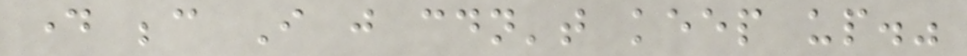day because I just couldn't keep up."
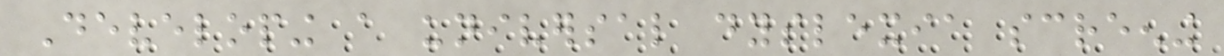Developing a universal dyslexia screening
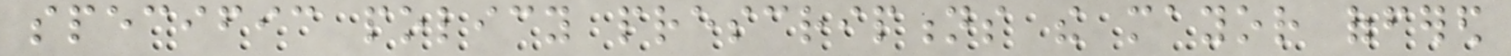specific policy prescriptions the mayor offered
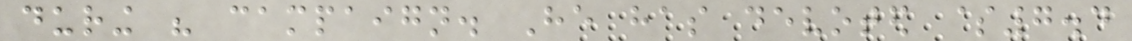during his campaign. He has devoted $7.4
